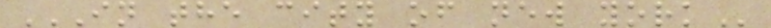IN THE CITY OF NEW YORK
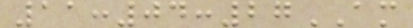11:04:27AM
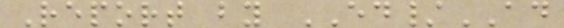Report by ED/AD
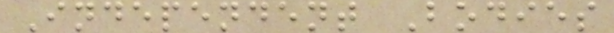Independent Bodies
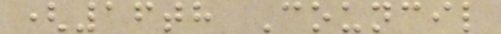(16th Council
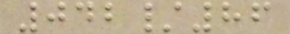042/86
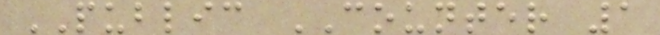PUBLIC COUNTER 1
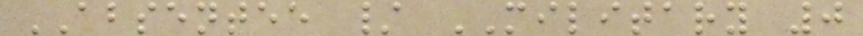ABSENTEE / MILITARY 0
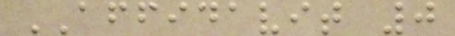AFFIDAVIT 0
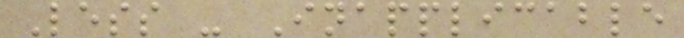Less - Inapplicable
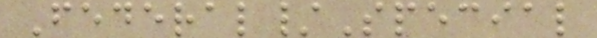Federal/Special
